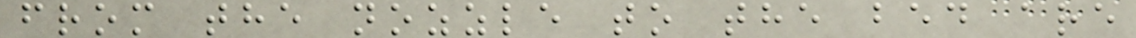from the nozzle to the bed are
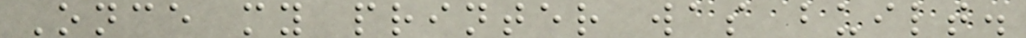Once my printer was built.
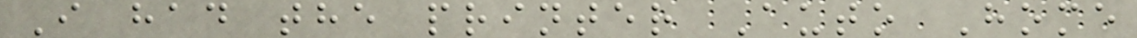I had the printer Auto Home
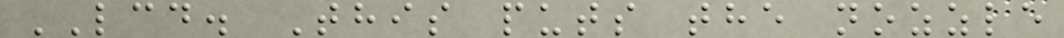LCD. This puts the nozzle
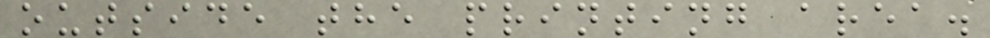outside the printing area.
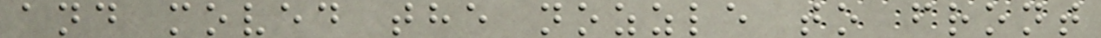and moved the nozzle to front
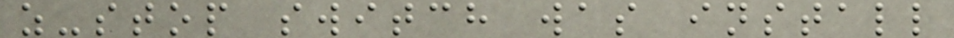z-stop switch was install
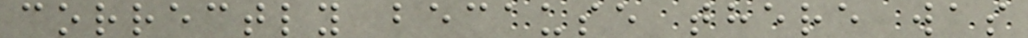correctly because there was
